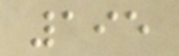195
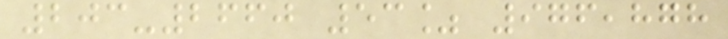203-2660 53% 976,878
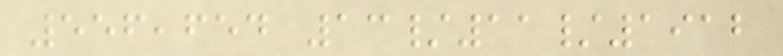556,654 13/11/1912
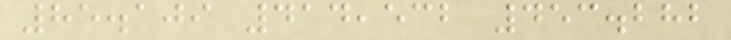85.109 414,532 453.282
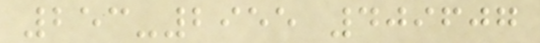253-2955 409607
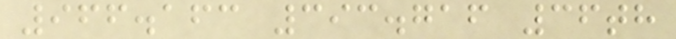966.163 393.716 36th
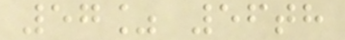57% 56th
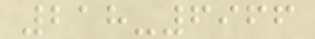218-6966
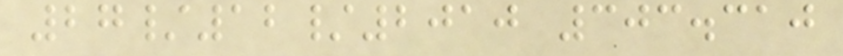27/12/2010 303.310
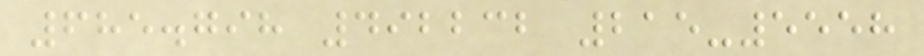685.798 492232 215-5558
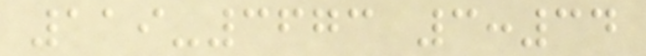119-3673 3:34
